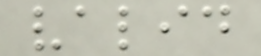valid
